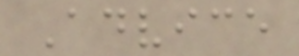Advice
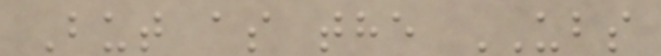But as the UBS
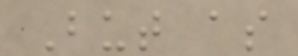But as
